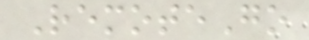RemoteGo
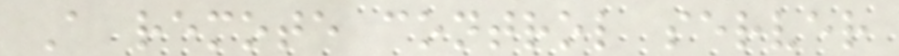A remote control server
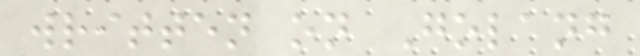written on Golang
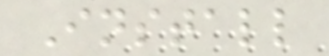Install
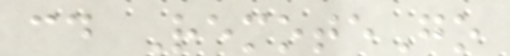cd RemoteGo
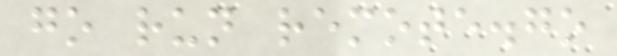go run remote.go
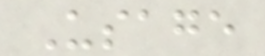Usage
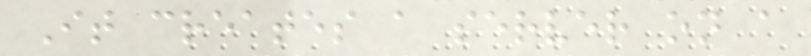It creates a server on a
